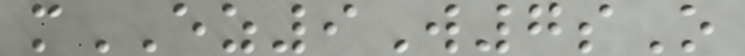mEZ9W7sO
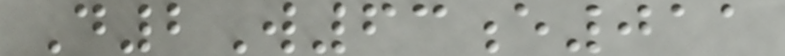D2W63e011
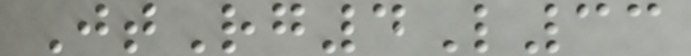JtRg4L33
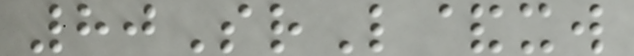80SrL&xw
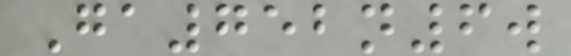Ga752n6w
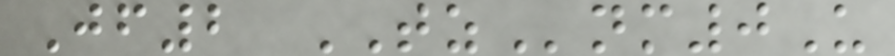Jf2 TZnm0U
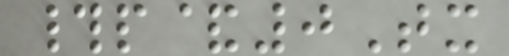#p&0Tx
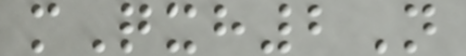mQxh2N
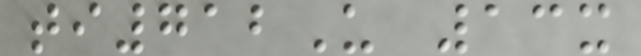ti712U 13x
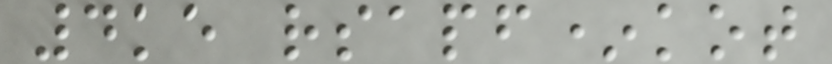4ke rsapf*kot
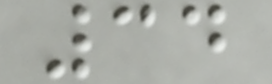34
